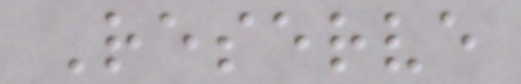Reserve
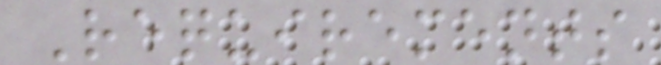Requirements
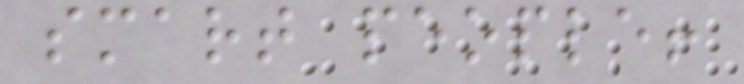smart people!
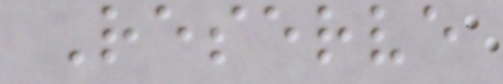Reserve
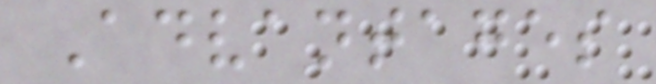Advantages
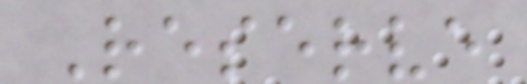Reserve
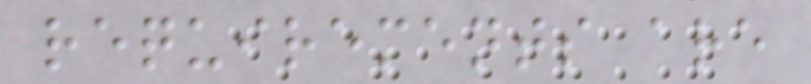requirements are
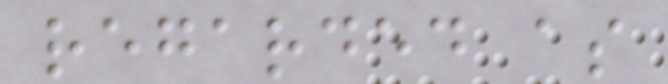regarded as
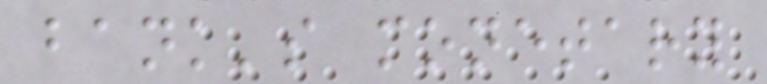bank's monetary
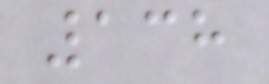138
